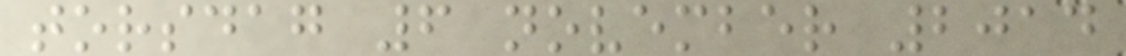torsdag 6 november 2014
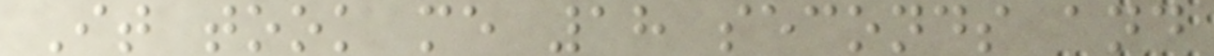It took me 18 seconds and
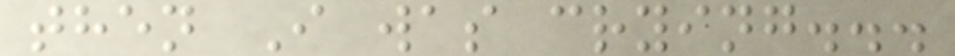then I was crying...
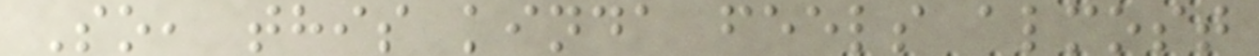So, this kinda feels almost
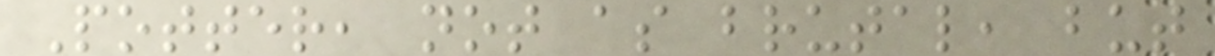Potter, not as brutal, but
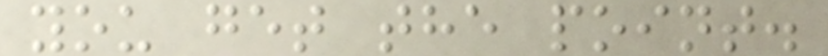you get the point.
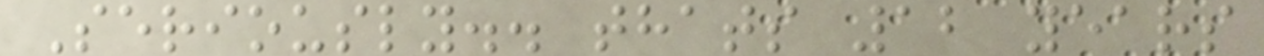Seriously.. thats 12 years
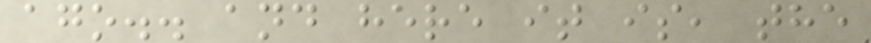ago.. and here it is, the
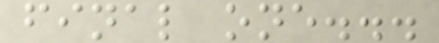final one...
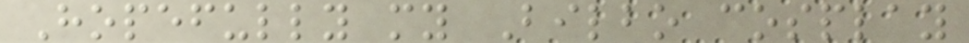Hopefully my Bilbo cosplay
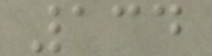134
